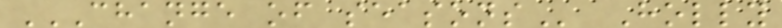CHANGE OF SEASONS Holly
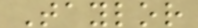Taylor
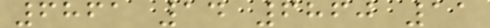6861 14 6860 11
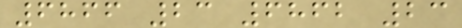6866 23 6862 23
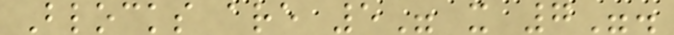Blocks are 5" x 7".
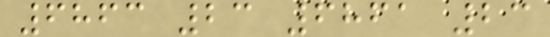6863 23 6861 23
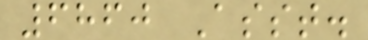6860 Asst.
